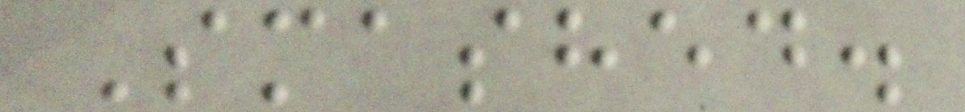Smashed.
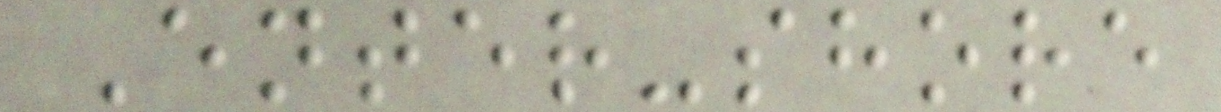Enter-shore
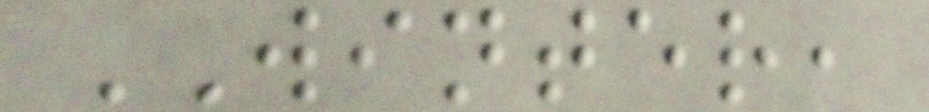WINTER,
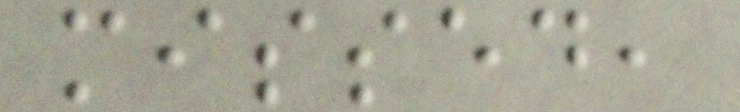missed,
